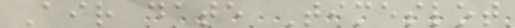Air date Timeslot
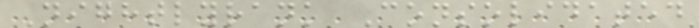Nightlyrank Consolidated
